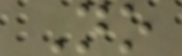No
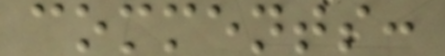comments:
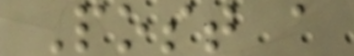Post a
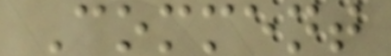Comment
